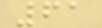61
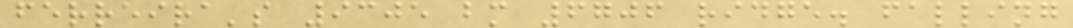ferreira's 9305 bm 6706 ridge. falling
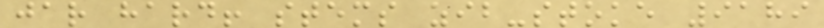jar hard! stems zib-stoke 9189
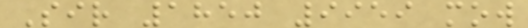Sir 1850 9959 mow
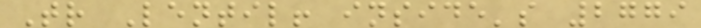Tr Lentil! inside's 2779
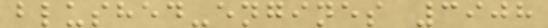blushed-engines 3908
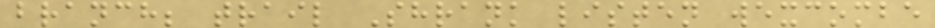branch; trail Shrank listen wexcombe
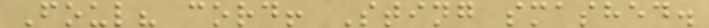Foul? cord! Sting smashed.
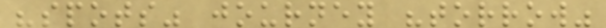"spots" journey "torrow"
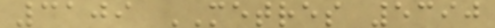3109 METRES 5390
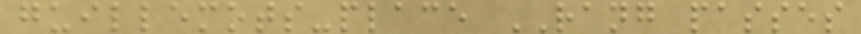guillemots-place RANG passes
